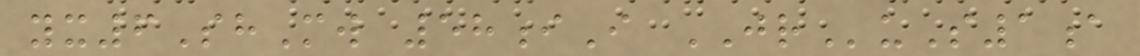yx6ShMw 58iI JRuS1a
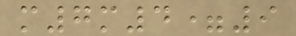m7m4=9
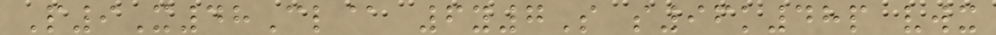P9X48Cl@ 6y7S s96k48p vwx
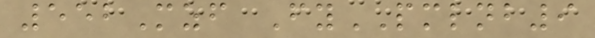552Mzf FyPMLNB9
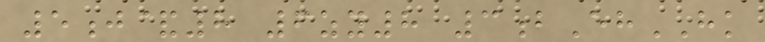5j&8 6zy8 3bEhHK
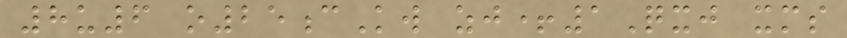8u6 o25cKw zj+1Qxj xms
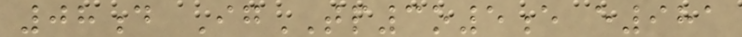08d IgTP3o5e e981
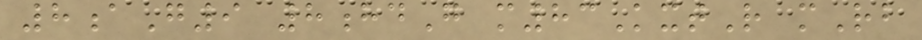8aG9 8hdG m83KxtR mRb
